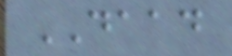DAAD
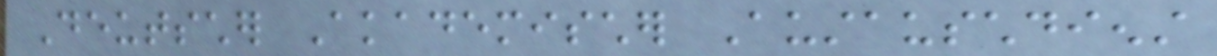Deutscher Akademischer Austauschdienst
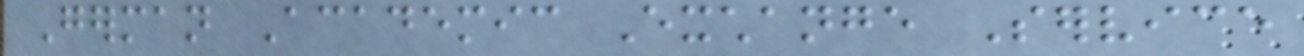German Academic Exchange Service
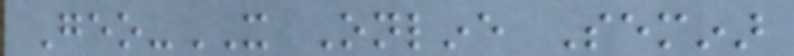Geo-IT Online Seminar
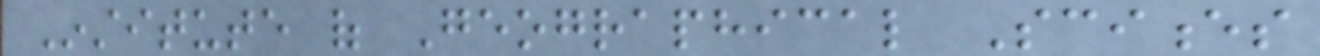Institute of Geographical Sciences
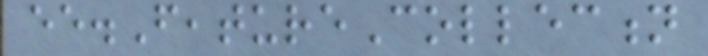ee.FeatureCollection
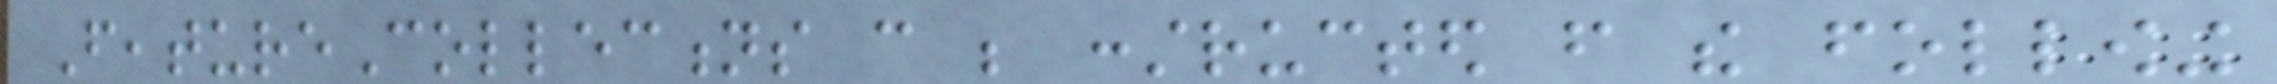FeatureCollections can be constructed from the following
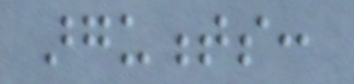arguments:
